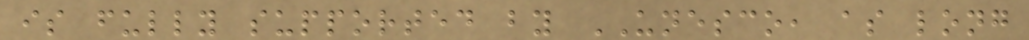is fully supported by UNESCO, as long
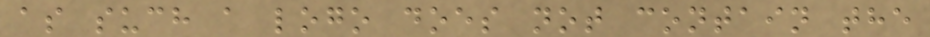as such a logo does not contain the
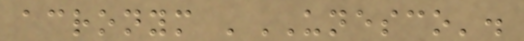acronym 'UNESCO'.
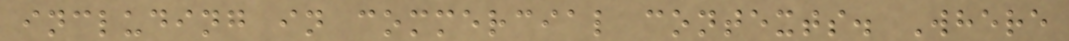including in commercial contexts. Where
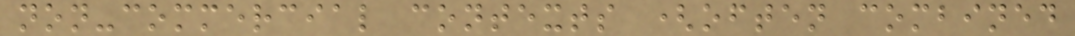non-commercial contexts (often combined
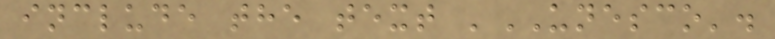include the text 'UNESCO'.
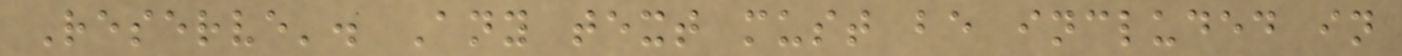Reserve'. Any text must be included in
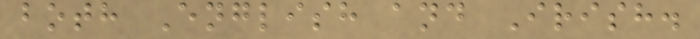both English and Irish.
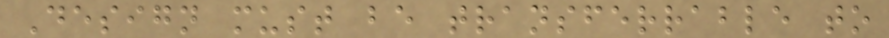Design must be transferrable to
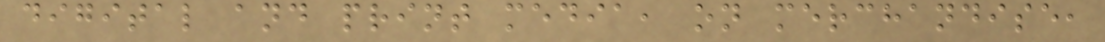digital and print media, on merchandise,
